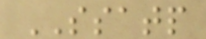SSATP
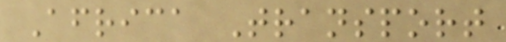Africa Transport
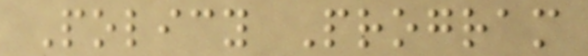Policy Program
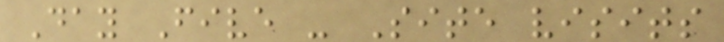Day Five - Site visits
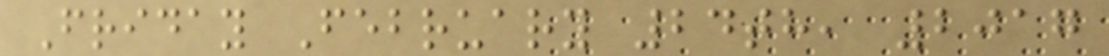Friday February 24th, 2017
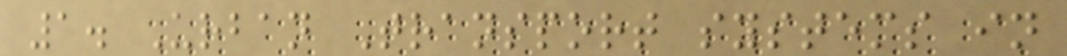1. Urban Transport systems in
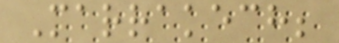Marrakech;
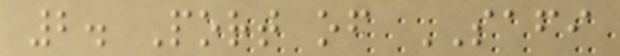2. Port of SAFI
